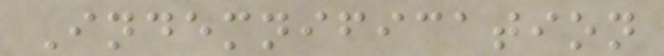Indemnification
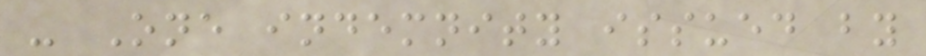- One indemnity issued by
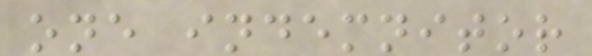one indemnitor
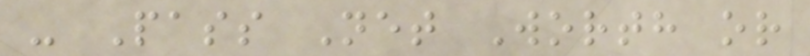- Pass Net Worth or
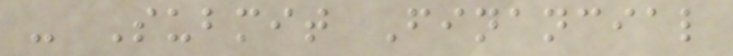- Submit Financial
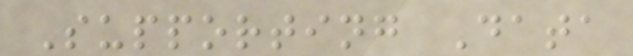Supporting Data
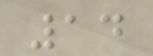14
